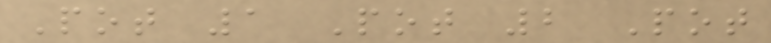Pot 1 Pot 2 Pot
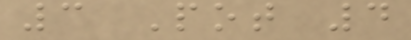3 Pot 4
